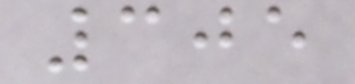305
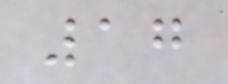17
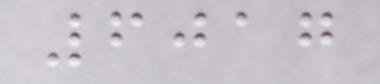6017
